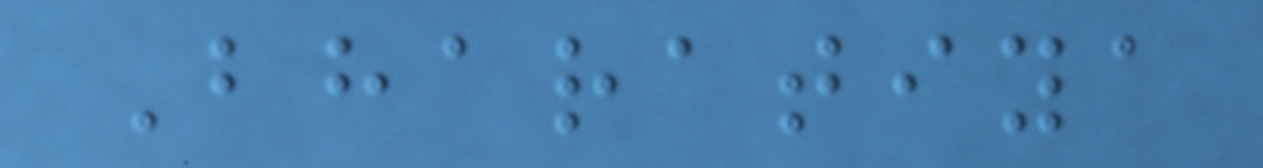Bharatiya
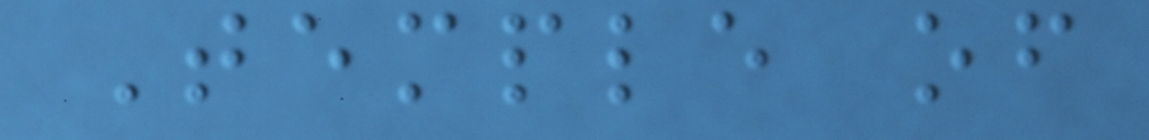Temple of
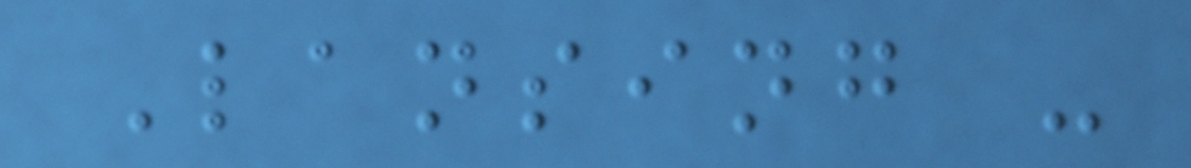Lansing -
